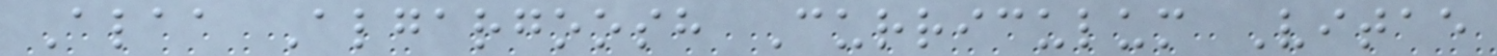Alaa Algargoosh Curriculum Vitae
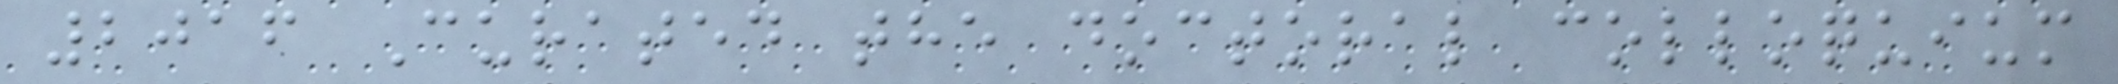2016 Curated the doctoral colloquium
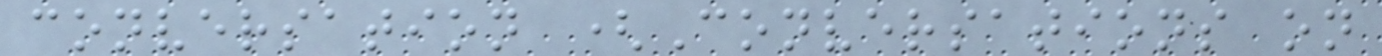conversation (Conversations on
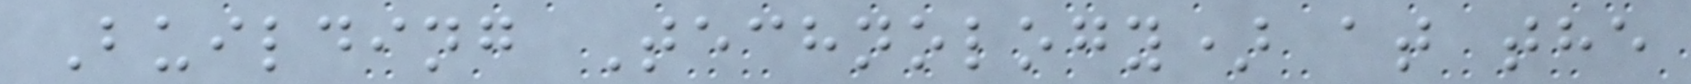Building Technology) at the
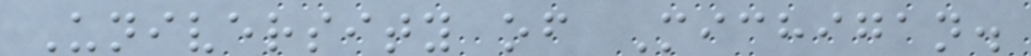University of Michigan.
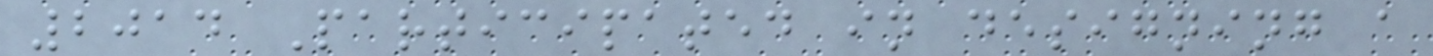2014 Participated in designing a
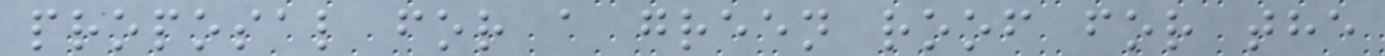proposal for a green roof for the
